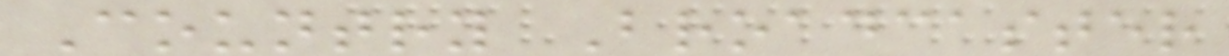Country Broadcaster
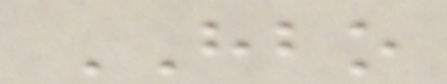HBO
